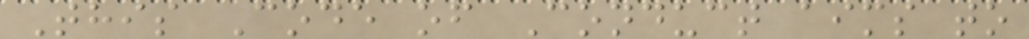This Code of Conduct aims to
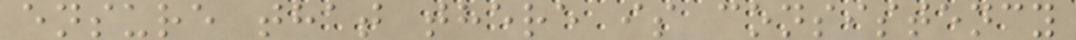ensure that there is consistency
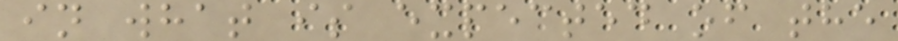in what is expected of the
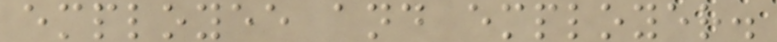employee and employer.
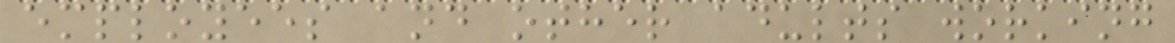employees and other adults working
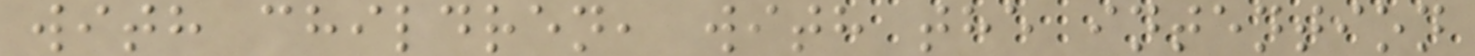with children, with the intention
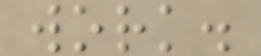work.
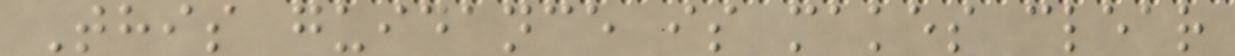This guidance is makes clear
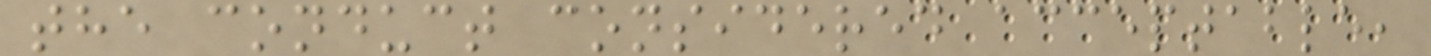the conduct considered acceptable,
